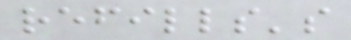refills's
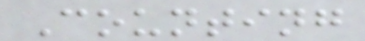Counting
